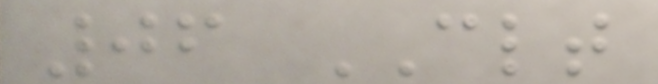06 CLT
